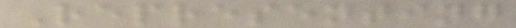Representing
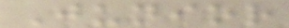Junior
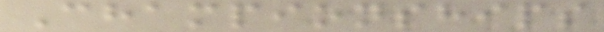Championships
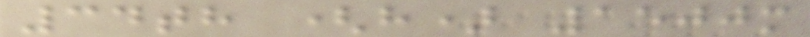34th (h) 1500m
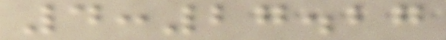4:27.27
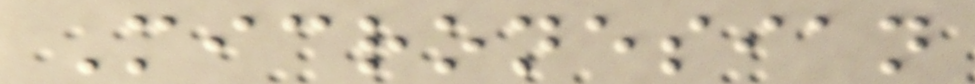Micronesian
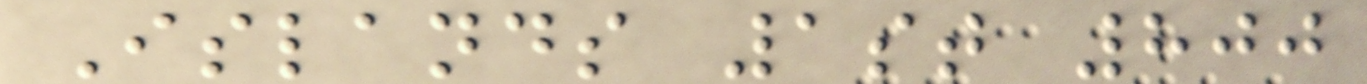Islands 1st 800
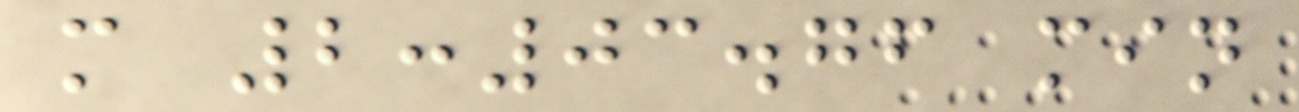m 2:03.76 min
